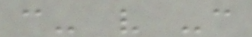c- v -c
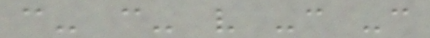c- c- v -c -c
